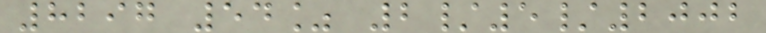8297 54% 2/5/2002
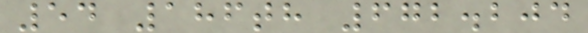54 186th 672.204
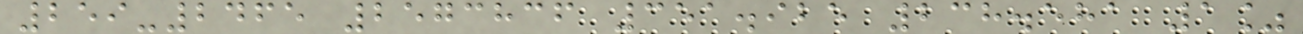259-2465 2573836 351.925 238.581 1%
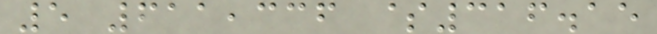5 611,336 $316.15
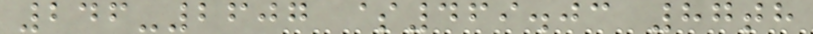246-2607 $469.03 87th
